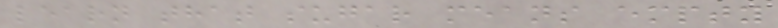learn that sugar means empty
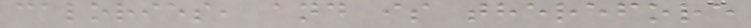calories, and is therefore
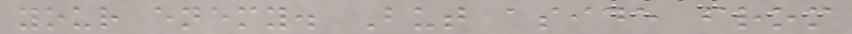your enemy. But aside from
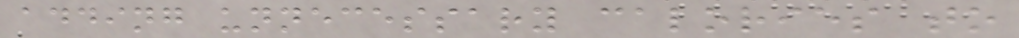adding unnecessary calories to
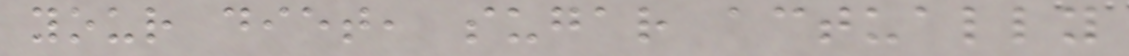your diet, sugar actually
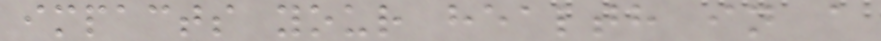impacts your health in a
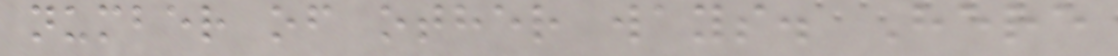number of other ways. Here
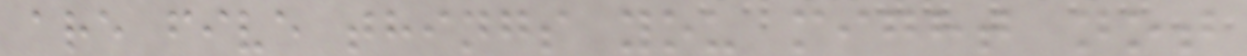are five things you might not
